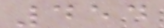454
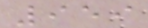959
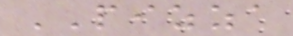PIZZA
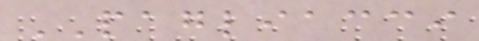PAGLIACCI
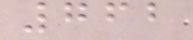762
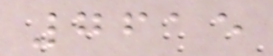7615
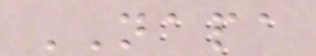NAPA
